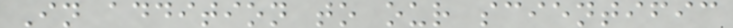In addition to our scientific
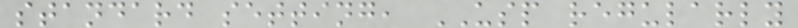standard setting, USP regularly
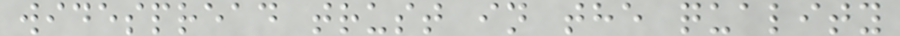widespread trust in the quality
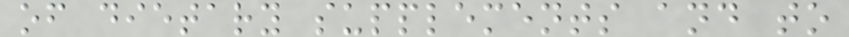of dietary supplements and to
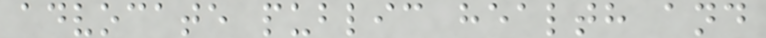advocate public health and
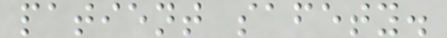patient safety.
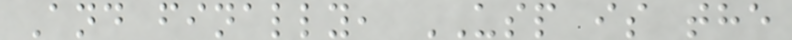And finally, USP is the
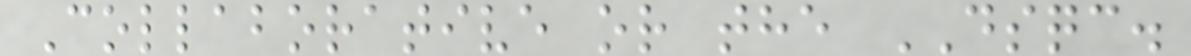Collaborative or the DSQC.
